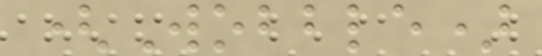(Wobble)
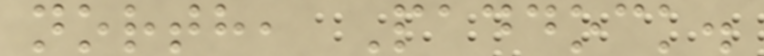north, Paddock.
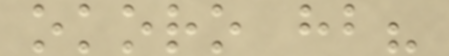okoro hb?
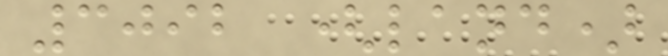3092 (land)
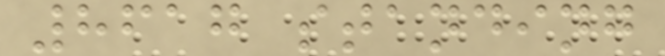8617 standing
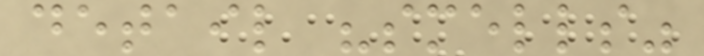detail "smells"
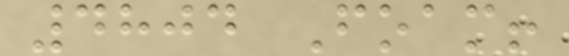4804 Foam!
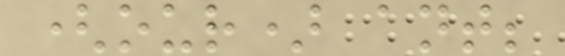(our) ant;
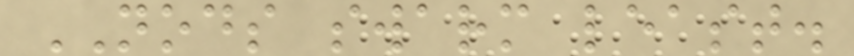NODS swarm least.
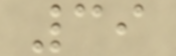39
